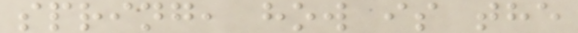spring, how is the
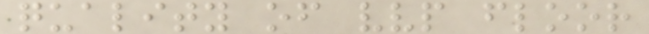quality of vvp floor
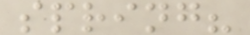spring?
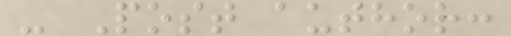- Post author:
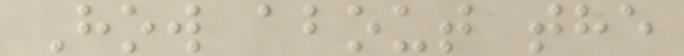How about the
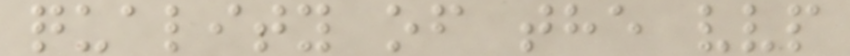quality of the vvp
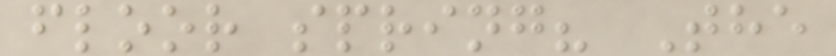floor spring? The
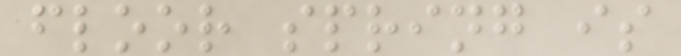floor spring is
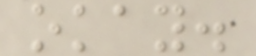okay.
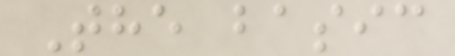The basic
